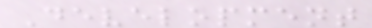Development
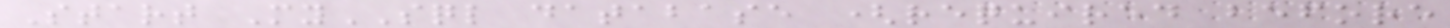Start MySQL database (required before
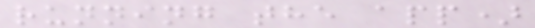running the app)
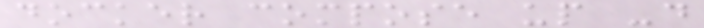docker compose up -d
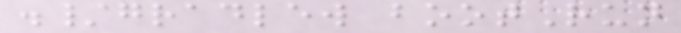./gradlew bootRun
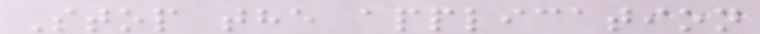Stop the application
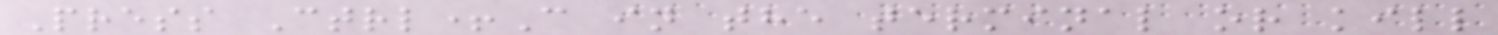Press Ctrl+C in the terminal or kill
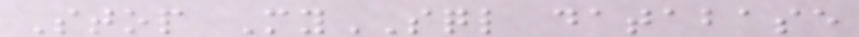Stop MySQL database
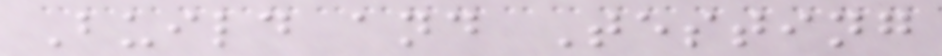Build and Testing
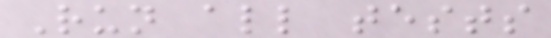Run all tests
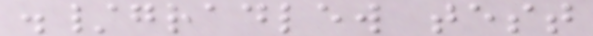./gradlew test
